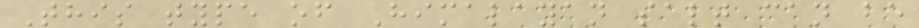This type of Himalayan salt can be
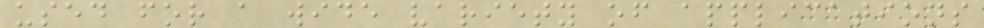used for a wide variety of applications
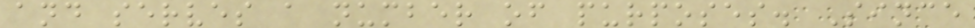and serves a number of purposes. Since
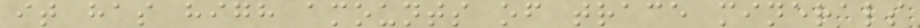it has high amounts of trace minerals
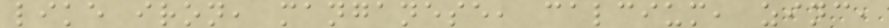like iron, manganese, calcium, zinc,
